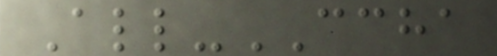All-CCHA
